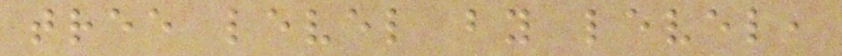tree level by level,
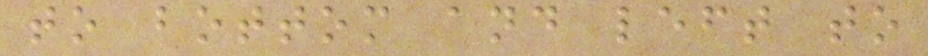to bottom and left to
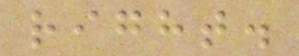right.
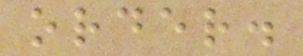order.
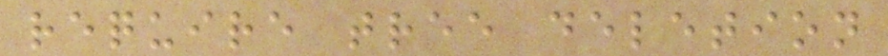require tree deletion
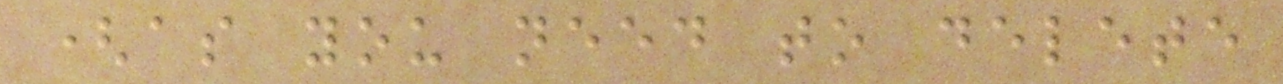(as you need to delete
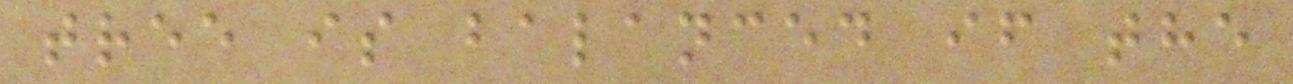tree is balanced if the
